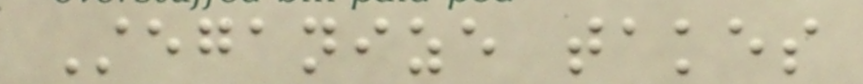Steganize takes
